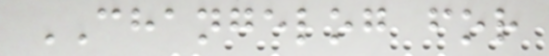CHANGELOG for
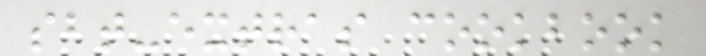sbt-extras cookbook
